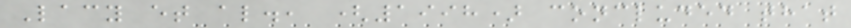Lacy et al., (1998) concluded that
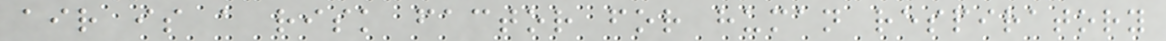air is a risk factor for human respiratory
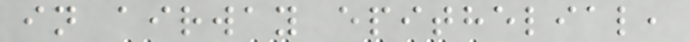in airway epithelial,
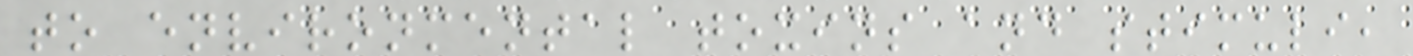to environmental toxins and stimuli,
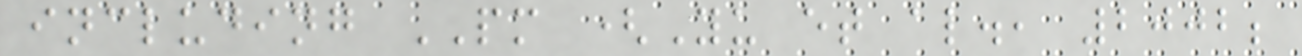including PM (Yu et al., 2002;
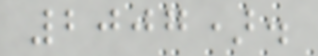2007).
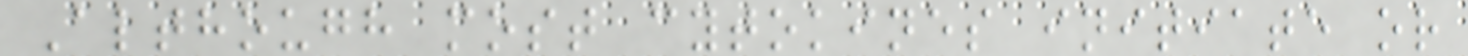Although most cytokines initiate or
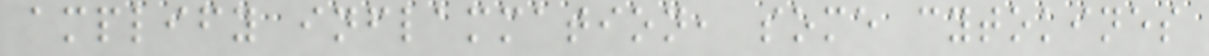amplify inflammation, some cytokines
